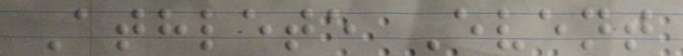Athlete Event
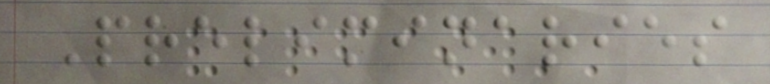Preliminaries
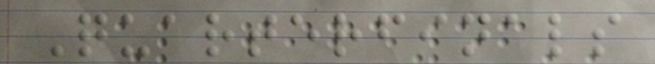Quarterfinals
